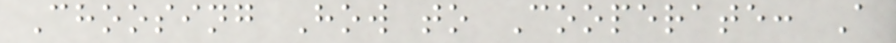Choosing How to Cooperate: A
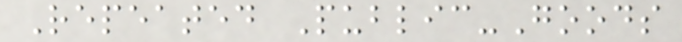Repeated Public-Goods
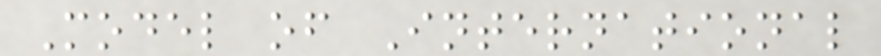Model of International
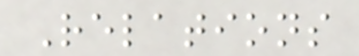Relations
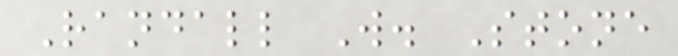Randall W. Stone
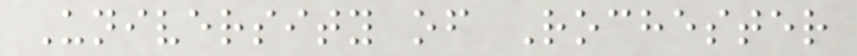University of Rochester
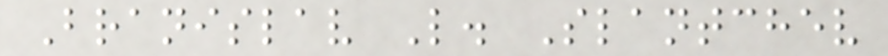Branislav L. Slantchev
